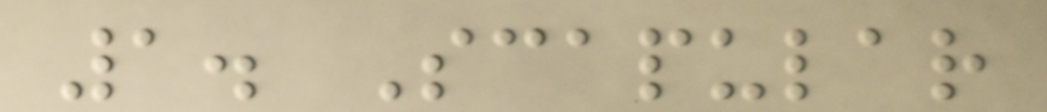1. Scapular
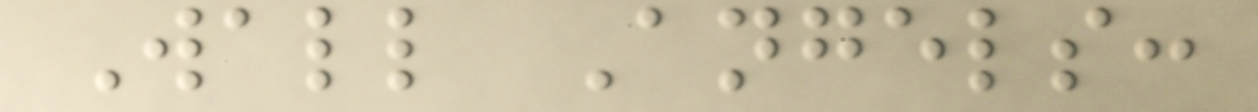Wall Angels:
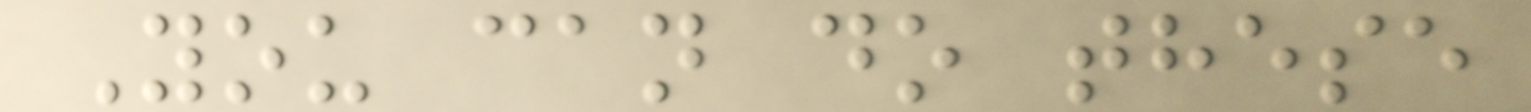You can do these
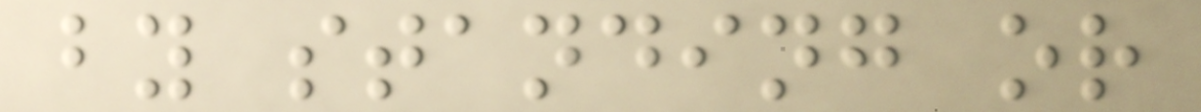by standing or
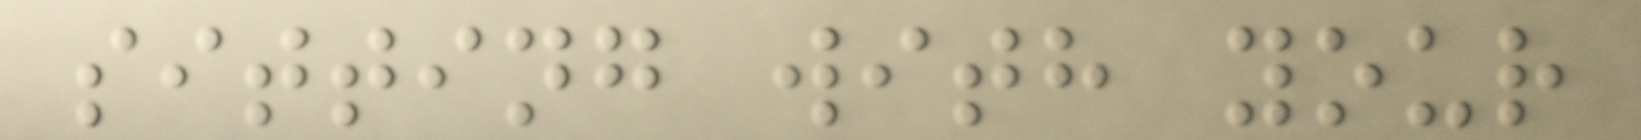sitting with your
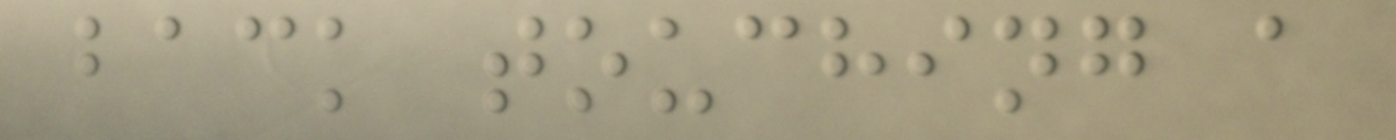back touching a
